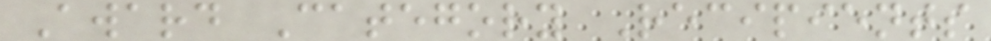Award Category Recipients
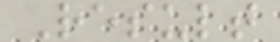Result
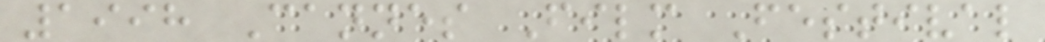1998 Cannes Film Festival
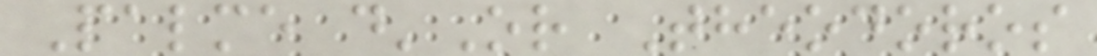Palme d'Or Theodoros
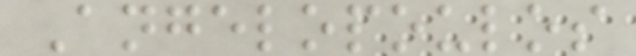Angelopoulos
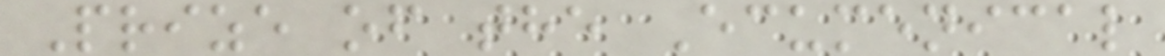Prize of the Ecumenical
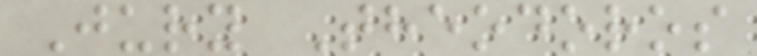Jury Theodoros
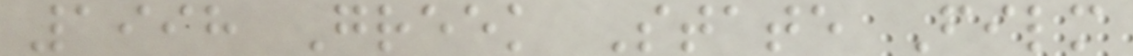1998 Greek State Film
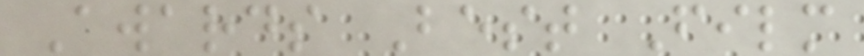Awards Best Film
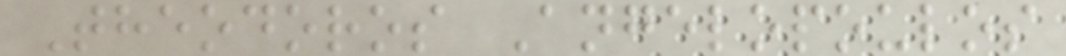Theodoros Angelopoulos
